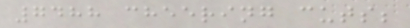7488 cheering cuts;
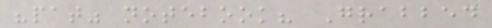"pat" notebook? Grabbed
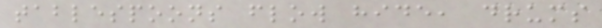tablespoons flow hide, drums
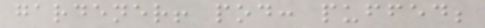gardener! pod: puffed;
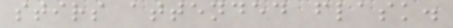stirs attended flask.
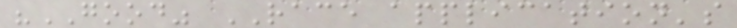"GOOD" RACE application's
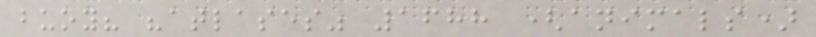buoy? "atlases" 1688 (animals)
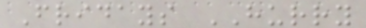Fridays HURRY
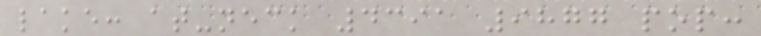lake: at-neck 4391 9877 pop:
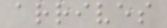arrives
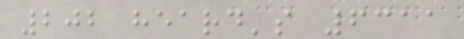202 heard's 6311
